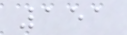151
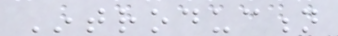Introduction
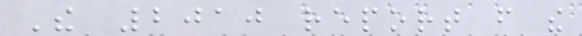The 2010 report from the
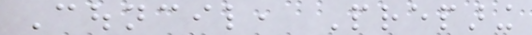Council, Preparing
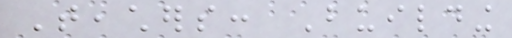Teachers: Building
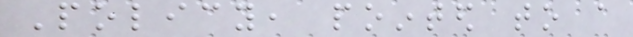Policy, pointed to a
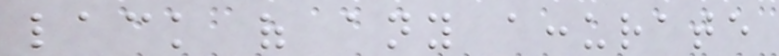lack of any accurate
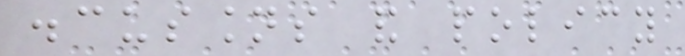discussions and policy
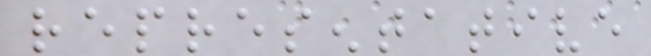representative
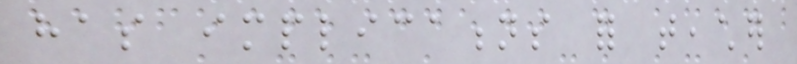has implications for teacher
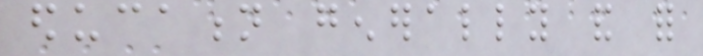education generally and for
